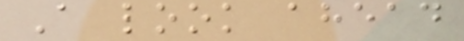A look ahead
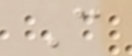C
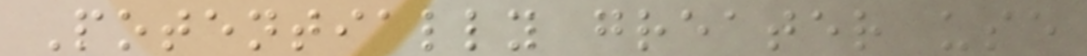Potentially greater use
